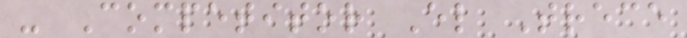- Competitor El Trece
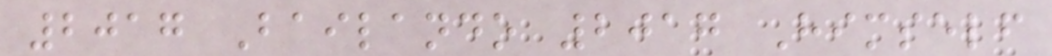2017 Bailando 2017 Himself
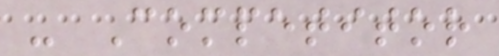- Competitor
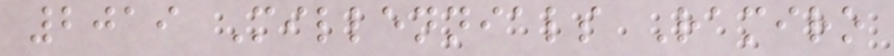2019 Millennials Ramiro
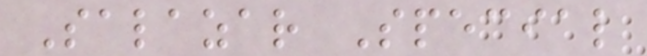Salazar Special
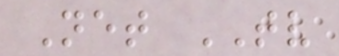Net TV
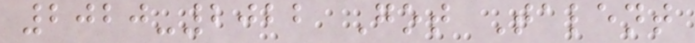2020-2022 Got Talent
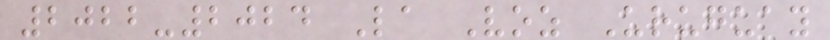2022-2024 La Voz Uruguay
